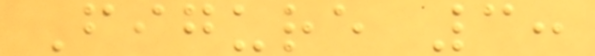Figure 3:
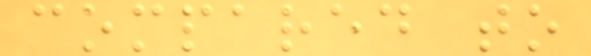compared to
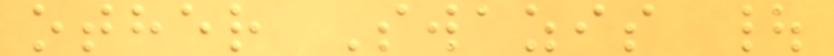other Swazis |
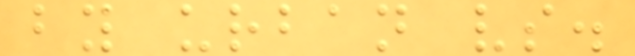by urban vs.
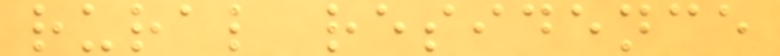rural residence
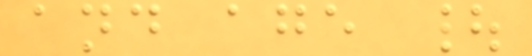and age |
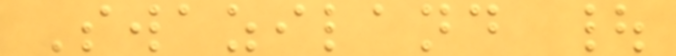Swaziland |
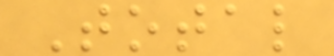Total
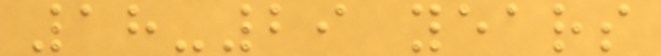18-29 years
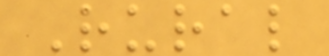Rural
